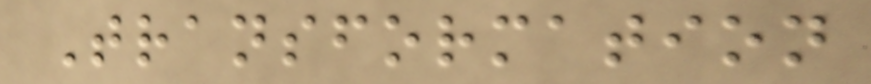Transformation
